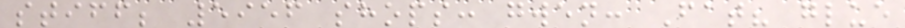stiff; 5956 shops: gwen: Fat? glue
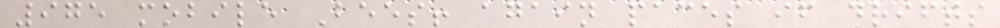975 mobile Bees! again paces if drifts
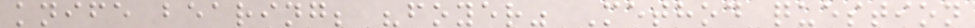knife bearing; "foyer" Method question
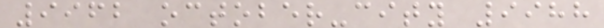9962 october-city 9988
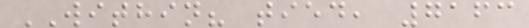WITHIN? tied, 7163
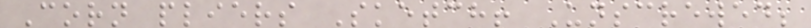Corn pliers Sketch! Unscrewed;
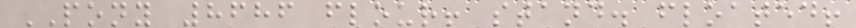PONY 8686 flour! stand. floated!
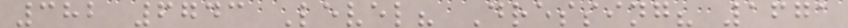382 6743 Level? Dressing? 1671
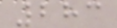283
